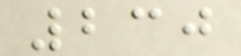230
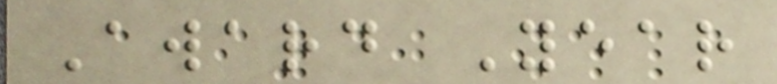Award Year
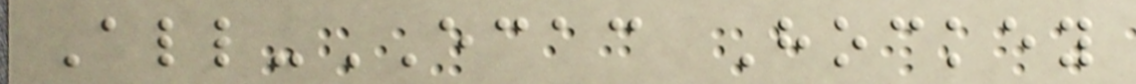All-ECAC Hockey
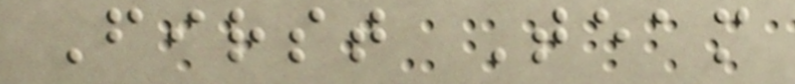First Team
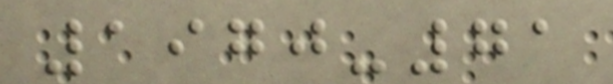1970-71
